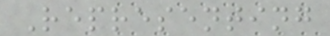Representing
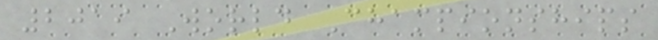2019 World Championships
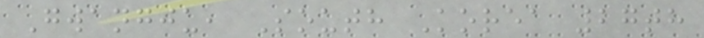Gwangju, South Korea 27th
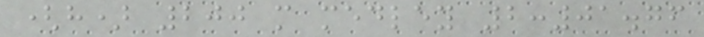(h) 200 m medley 2:01.76
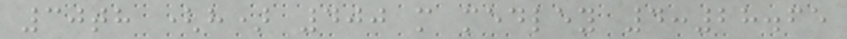30th (h) 400 m medley 4:28.65
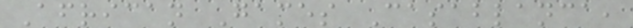African Games Casablanca,
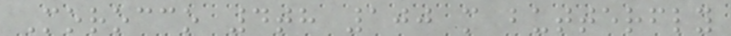Morocco 4th 100 m butterfly
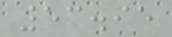53.95
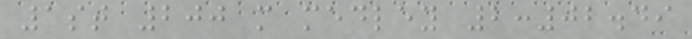1st 200 m medley 2:02.49
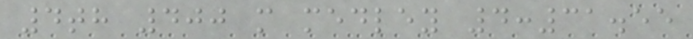4th 400 m medley 4:31.55
